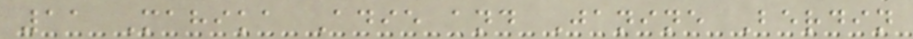11 Mahika Adie and Janine Berdin
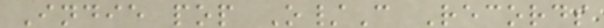Indie pop O/C Records
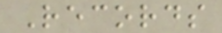Records
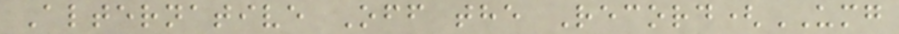Alternative Off the Record(UMG
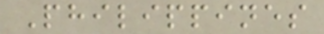Philippines
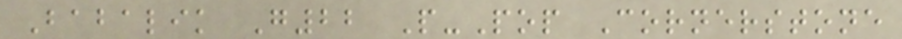Babalik G22 P-Pop Cornerstone
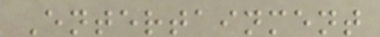Entertainment
